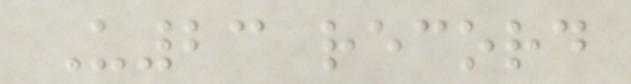U23 record
